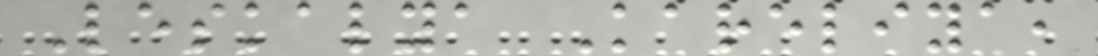Leskalya Kareliya,
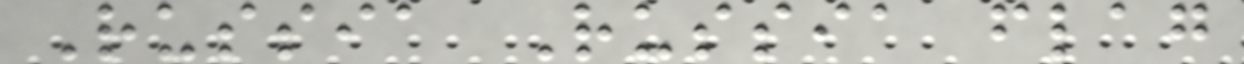Russia Russia flag
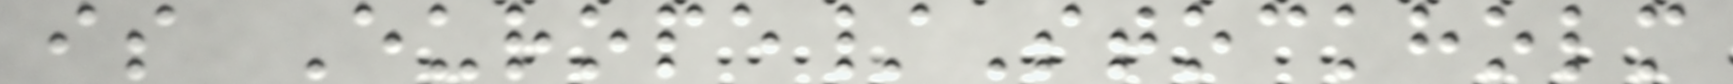is Europe/Stockholm
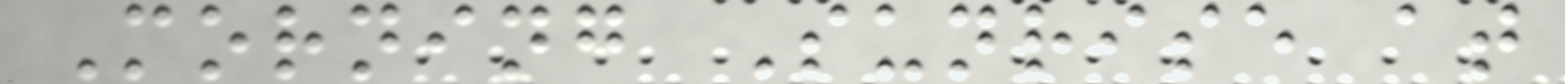Morning Sunrise at
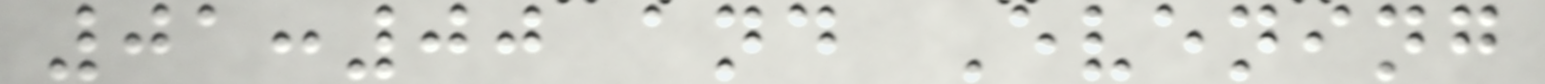01:00 and Evening
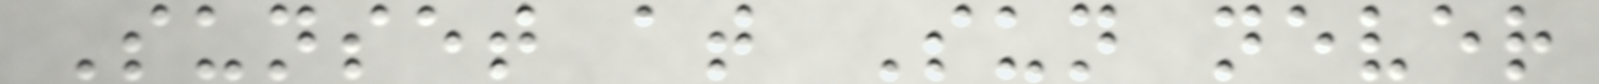Sunset at Sun never
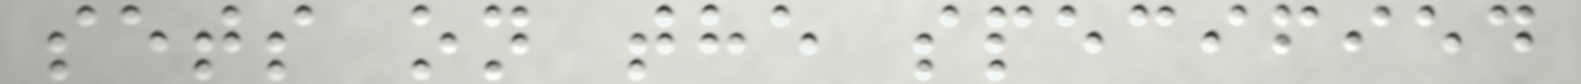sets on the specified
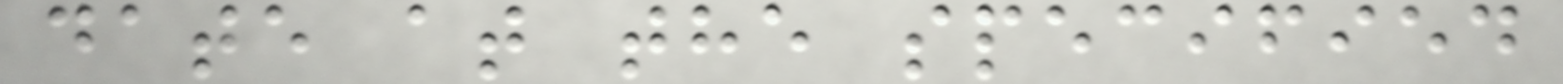date at the specified
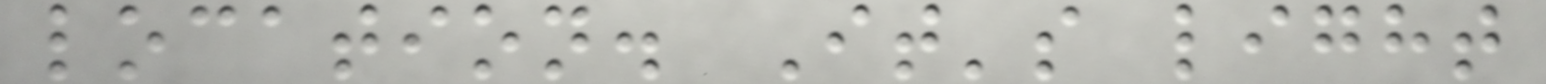location. It's light
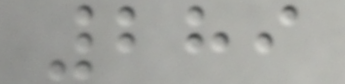289
